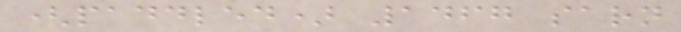(paddled) 1467 sarn
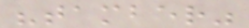"tamber"
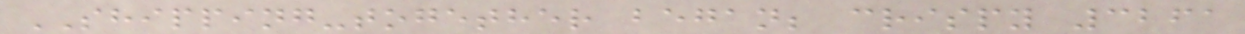SHIPPING-together began; crispy 3261
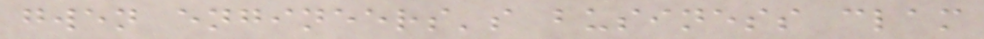gwen engineers's business clam
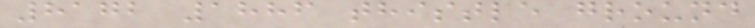8172 1886 thistle ground
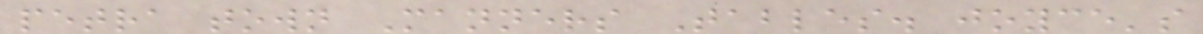petra town Manners Tables. joyce's
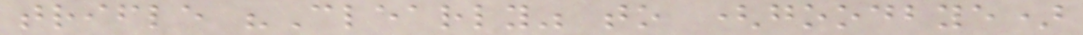trifle "Clearly" to (goodbye)
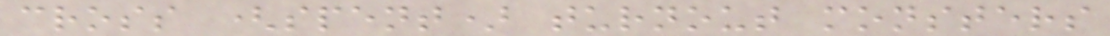cross (spent) turnout monsters
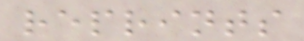reprints
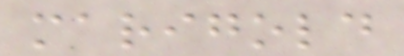marigold
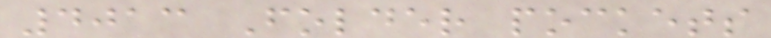4013 Folder pockets
